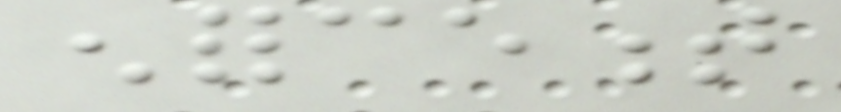enforcement
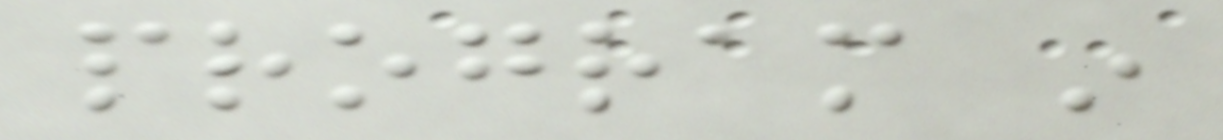program in
